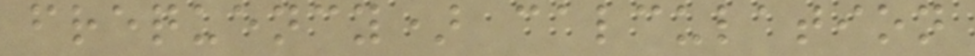frequency) calculation
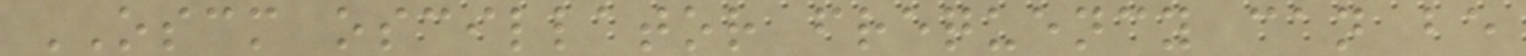OSCM oscillator frequency can be
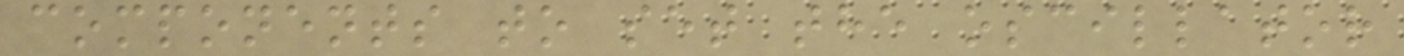components to set the oscillator
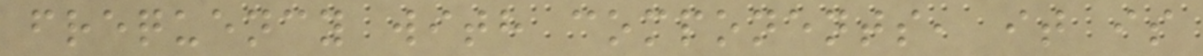frequency with components, it is
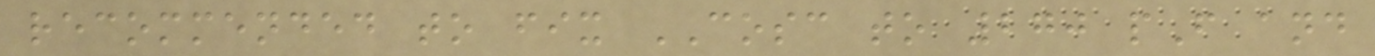recommended to fix COSC to 270 pF and
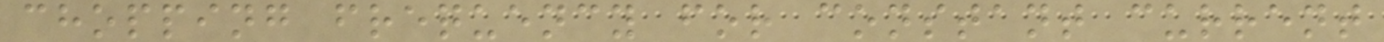chopping frequency for constant current
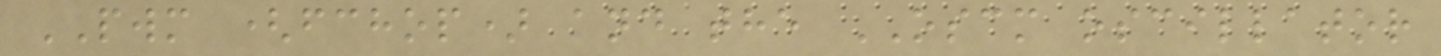PWM (fchop) and the OSCM oscillator
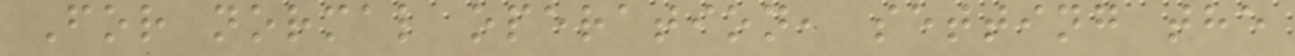For normal operation, setting the
